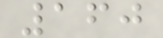160
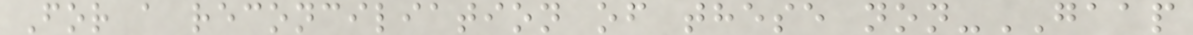For a reconciliation of these non-GAAP
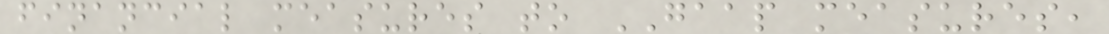financial measures to GAAP measures,
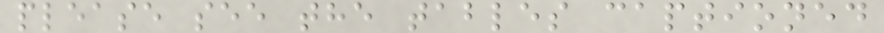please see the tables captioned
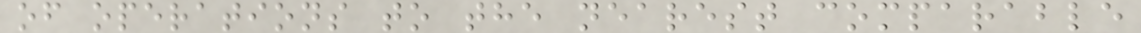of operations to the nearest comparable
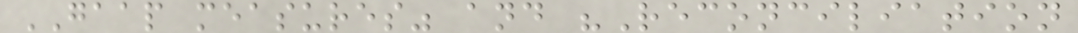GAAP measures" and "Reconciliation
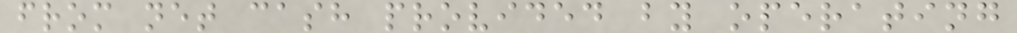from net cash provided by operating
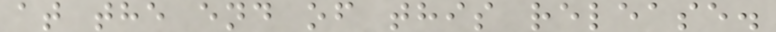at the end of this release.
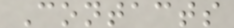Contacts
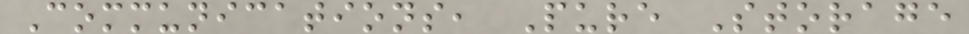Communications, Pure Storage
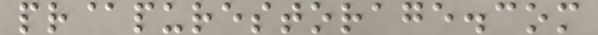pr@purestorage.com
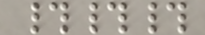###
